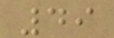49
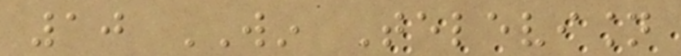10 WIN Television
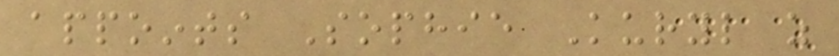appoints Sophie Kuryl as
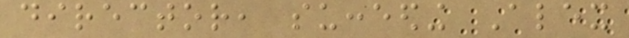director, succeeding Alex
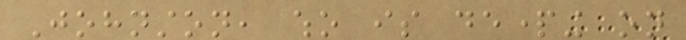Johnston, who is departing on
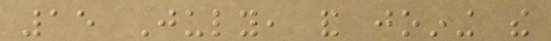15 July, and joining the
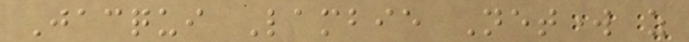Jacqui Lambie Network as
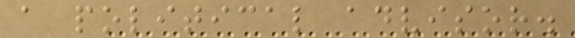a political advisor.
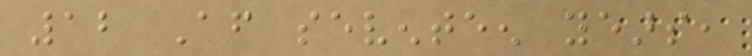12 After seventeen years,
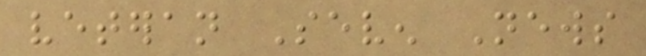veteran Seven News
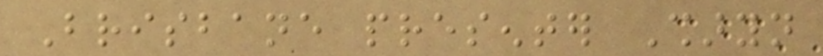Brisbane presenter Sharyn
